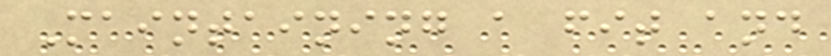Maintaining a fit and
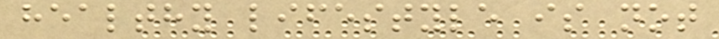healthy lifestyle is not
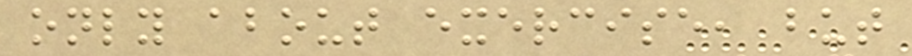only about exercise, but
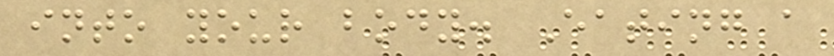into your body. Eating a
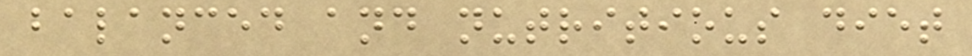balanced and nutritious diet
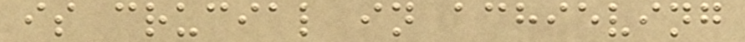is crucial in achieving
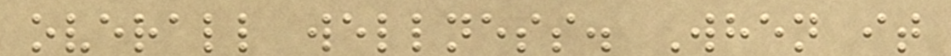overall wellness. When it
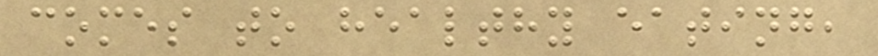comes to healthy eating,
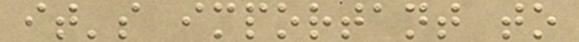it's important to
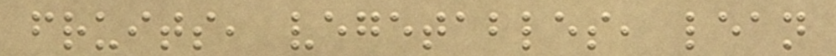fruits, vegetables, lean
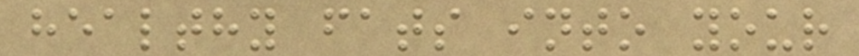healthy fats into your
